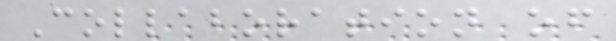Collaboration of
